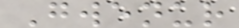Gwenur
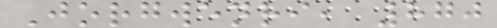Jorgwenri, 870
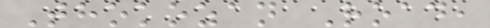Thokozan Road,
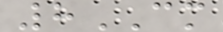8CM
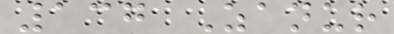137 Zanur
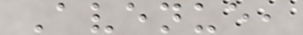Avenue,
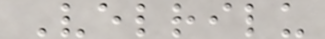Velrilu
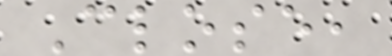Close,
